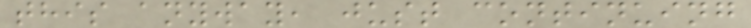this anyway, just continuing
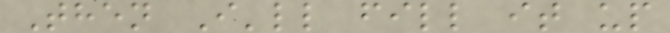Then I'll fill it up
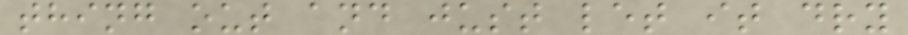thing out and just let it dry
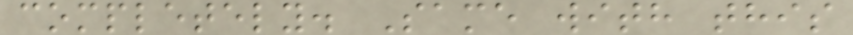completely. Same with this
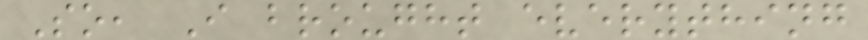So, I brought everything
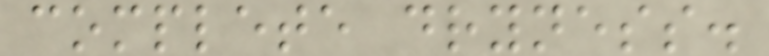complete dryness.
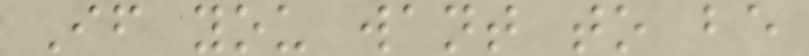If you want to be
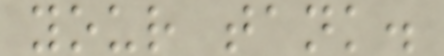your tank.
